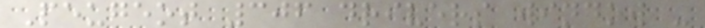Peugeot 306 drivers window -
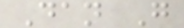Dan G
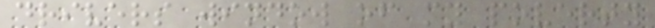drivers window of my poverty
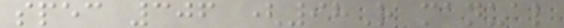spec 306 (98R manual
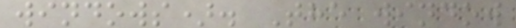windows). The window
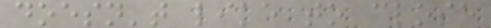doesn't like to close
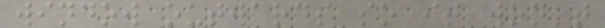window outwards so it won't
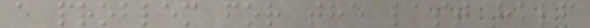a problem for the last half
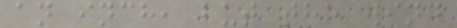an inch, but the wind
